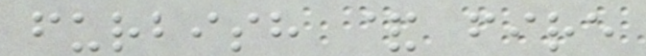furbish & fire
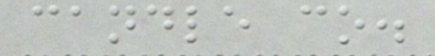candle co.
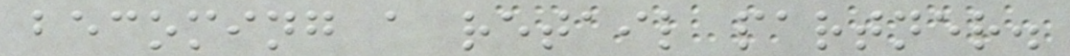becoming a retail partner.
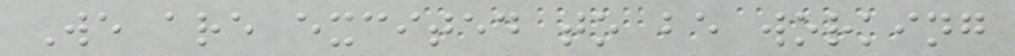We are excited to be working
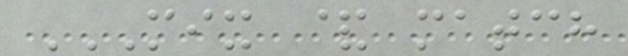MIX & MATCH
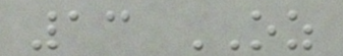13 OZ
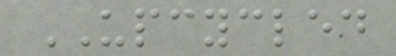UPCYCLED
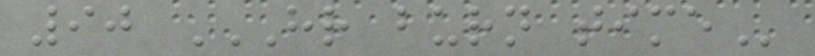90 HR BURN TIME
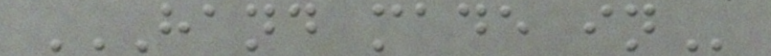HAND MADE IN
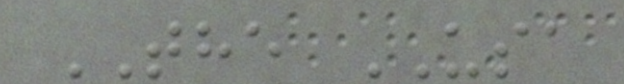THE USA
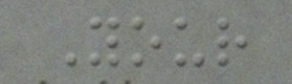Your
